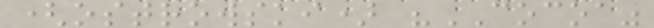(ostrowski) "COCOA"
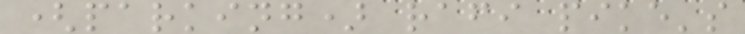(parking) rafi pike's
